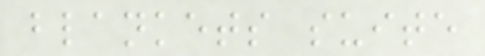blankets suite
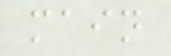main
